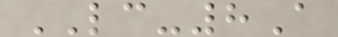LC-8A
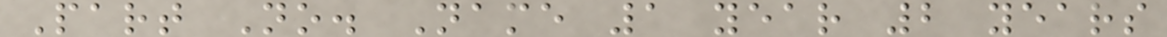Part No. Name 1 year 2 years
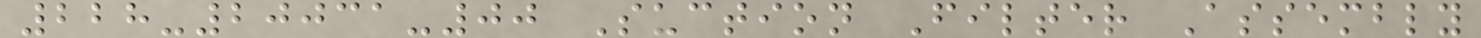228-20031-00 Suction Filter Assembly
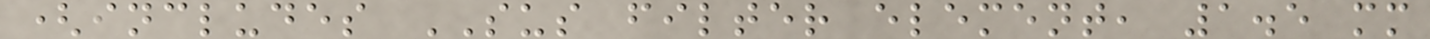(includes SUS filter element, 1.5 mm
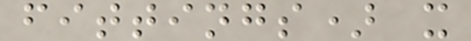fittings) x
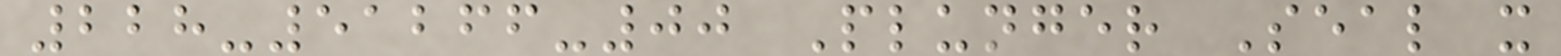228-51266-00 Plunger Seal x
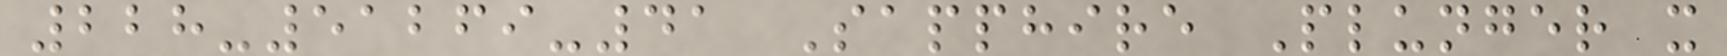228-51269-41 Sapphire Plunger x
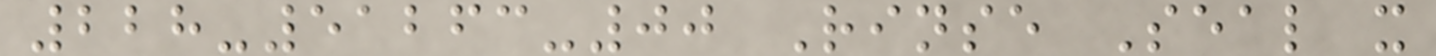228-51263-00 Rinse Seal x
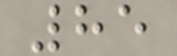85
